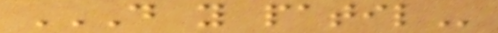D Y PATIL
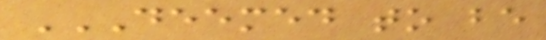DEEMED TO BE
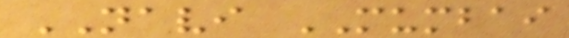NAVI MUMBAI
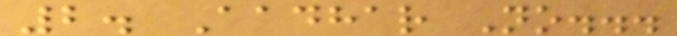2. Aadhar No...
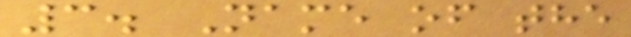3. Name of the
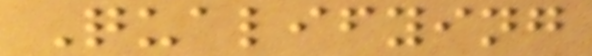Qualifying
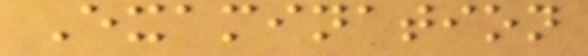Examination
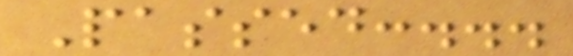Passed:...
